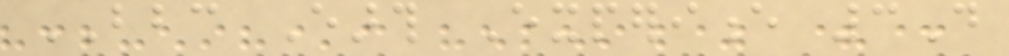BBC Earth Experience 3D
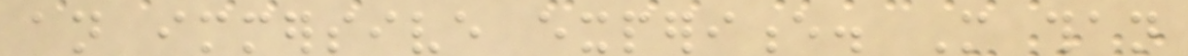an immersive experience. More than
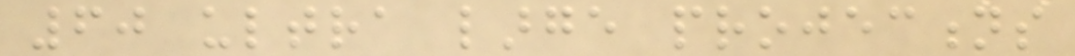60 ultra large projections
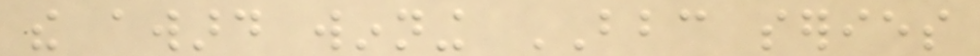the award winning BBC series
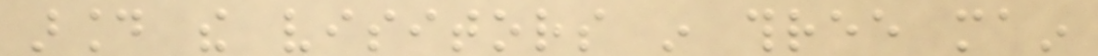around the visitors in three main
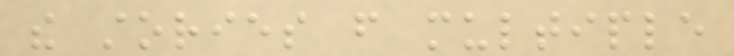the stories from multiple
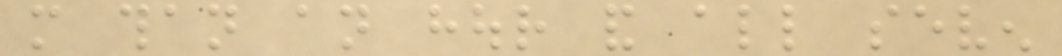more than an hour and all seven
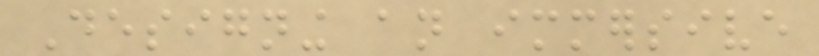Designing an immersive
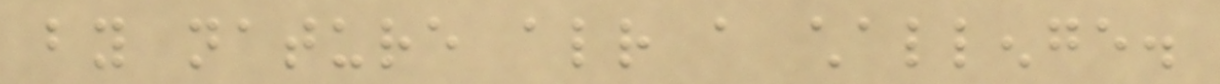by nature already a challenge.
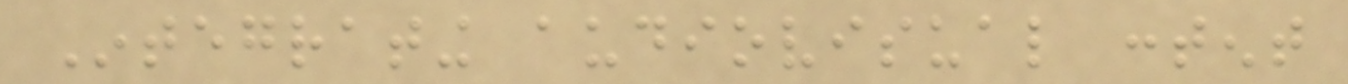Integrating audiovisual content
